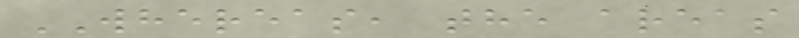WHEREAS, the areas
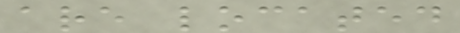are located
